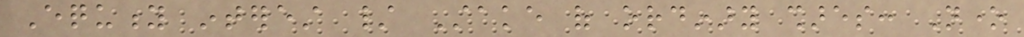Equity interest / Stake of ordinary shares: None
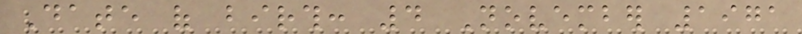Date of birth: 4 November 1971
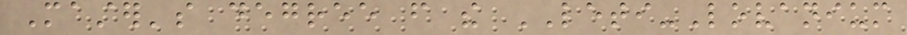Master's degree from the LETI-Lovanium
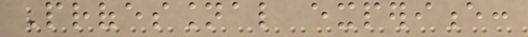Professional experience:
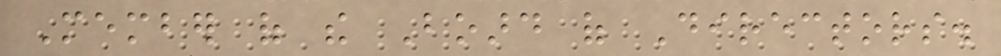Member of the Board of Directors.
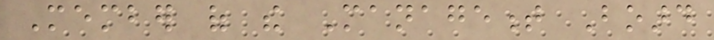Member of the Management Board
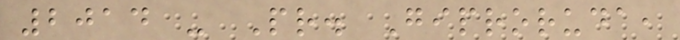2014 - Pr. Giproruda,
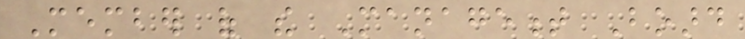Member of the Management Board
